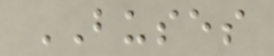BUSES
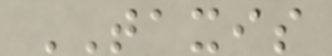TAXIS
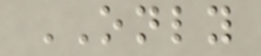ONLY
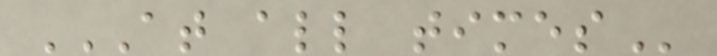AT ALL TIMES
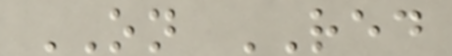ON RED
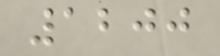1200
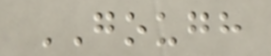GOUGH
